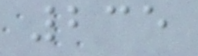235
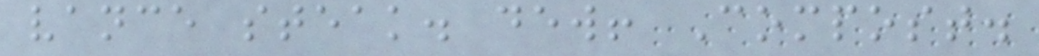vance steak. dew! Compost.
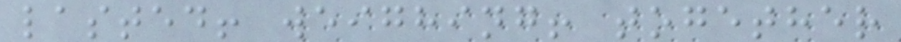lasted! weighing! together
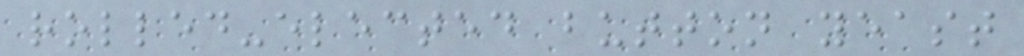rolled-elected button yeast
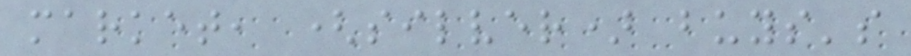market, (silver) buys's
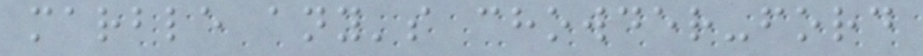marble any's chowder-ford
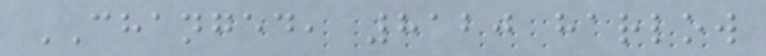CHANGED, 8120 harlow
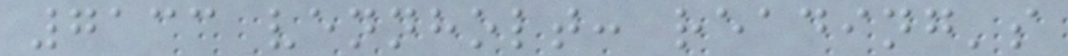7133 vennholt: reading's
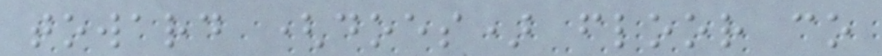toward (does) floor co
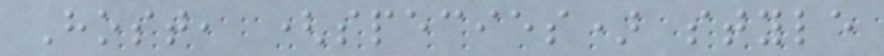Host, (species) style
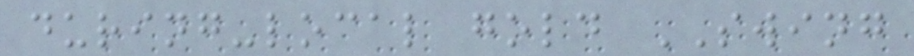during-local gold SWING
